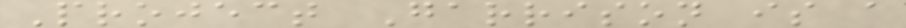Project Garrison is a
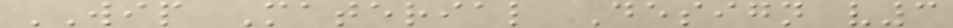WIP Material Design v3
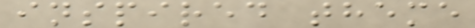inspired theme
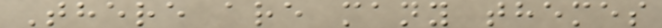There are many themes
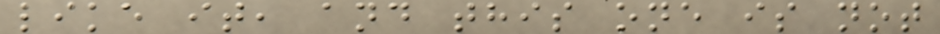like it, and this one is not
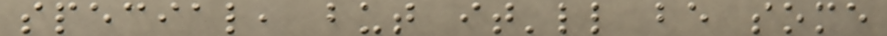special, but it'll be some
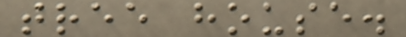tree house.
